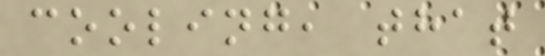cooling, that
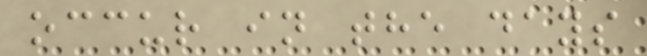occur in the days
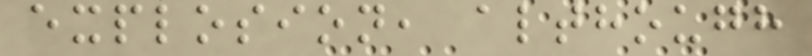explosion, although
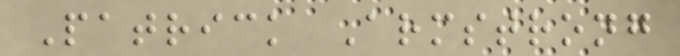Patrick Armstrong
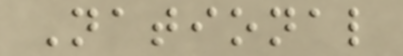National
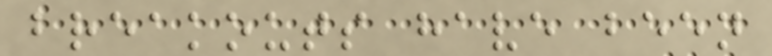breakouts have been
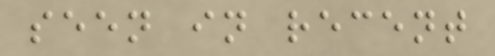seen in recent
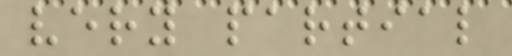very partial
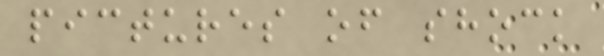pictures of shock
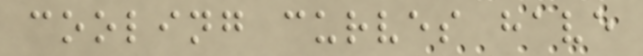cooling curves have
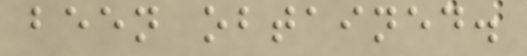been obtained.
